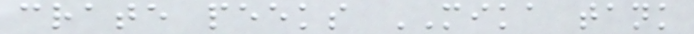crate peeks MIKA tank
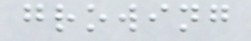growing
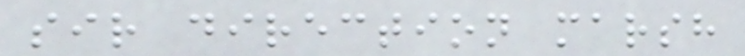sir direction marsh
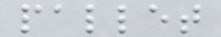pallet
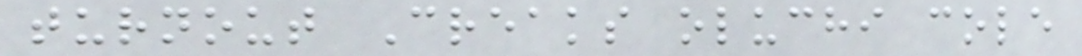turnout Creaks oluchi cole
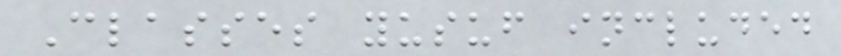Classes yusuf included
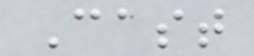Cast
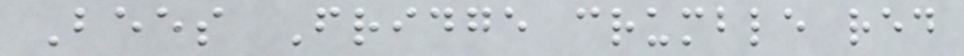Bees Fridge crumble red
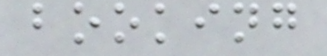booking
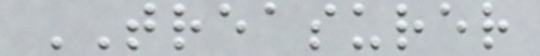TREASURER
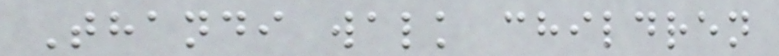Thandi walk children
